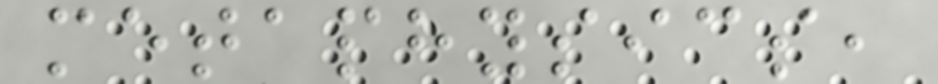metaphysics,
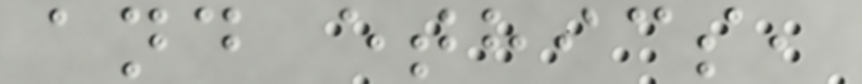and ethics,
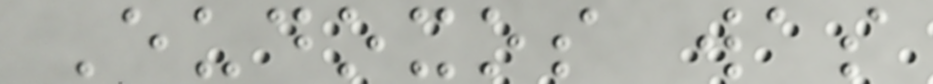Eudoxos was
